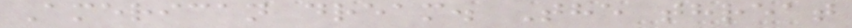American dream. The threat
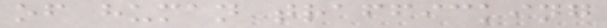of human trafficking
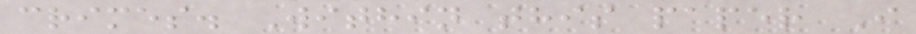crimes. Within this paper I
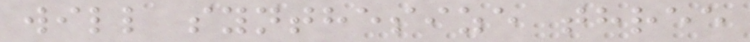will synthesize three
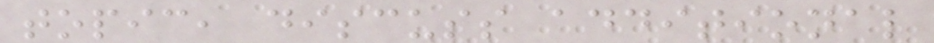topic, discuss additional
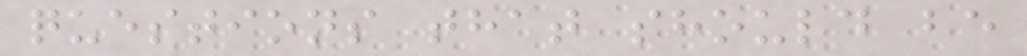questions that should be
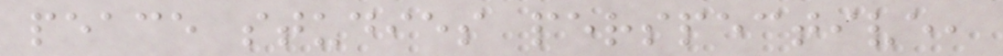peace studies perspective,
